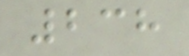238
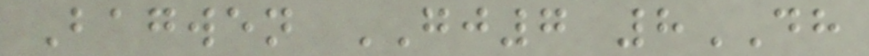Bagwen GJ7 8DH
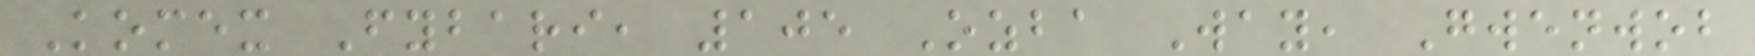Komex Fybari, 105 Ozba Way, Gwenwob
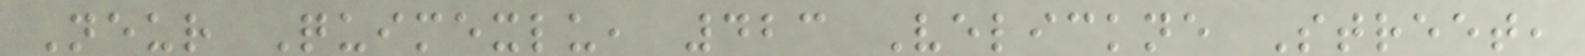Neur Quimexlu, 423 Velickne Street,
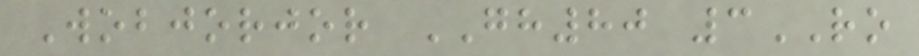Wobjorjor GH80 3RO
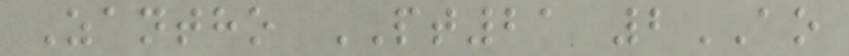Zantho PT21 2AO
